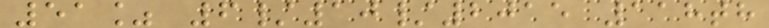51% 6/10/2015 118th
